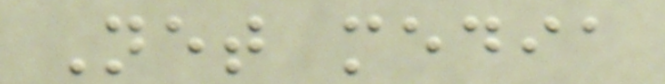Net media
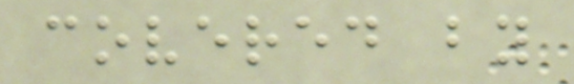covered by
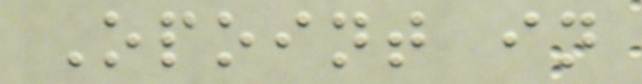Opoint in
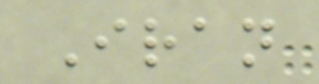Iran
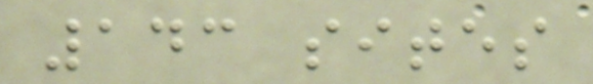143 sites
